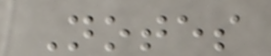Notes
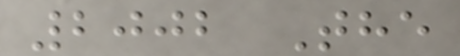2002 The
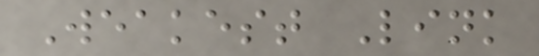Weakest Link
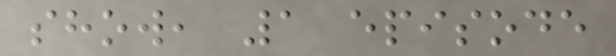show, 1 episode
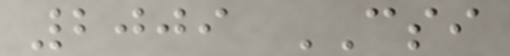2009 CSI
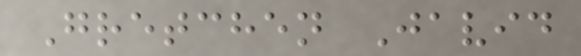Gretchen Javid
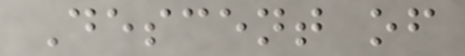Descent of
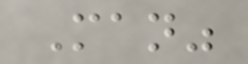Man"
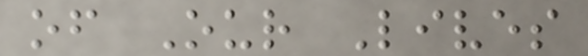of Our Lives
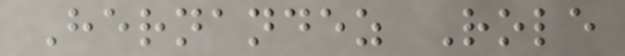Hernandez Role
